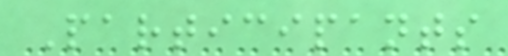Participants
